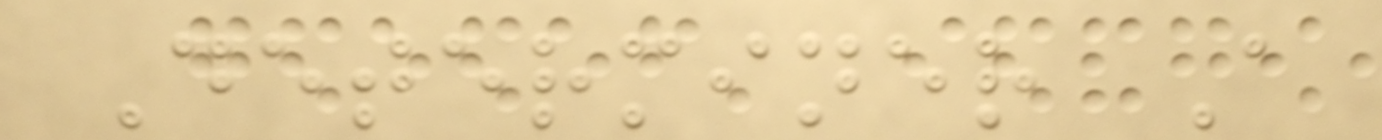Determiner A
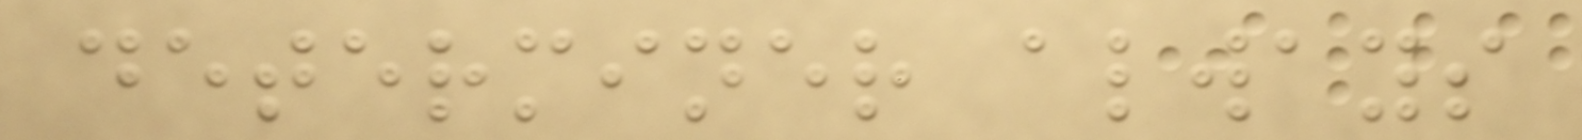determiner always
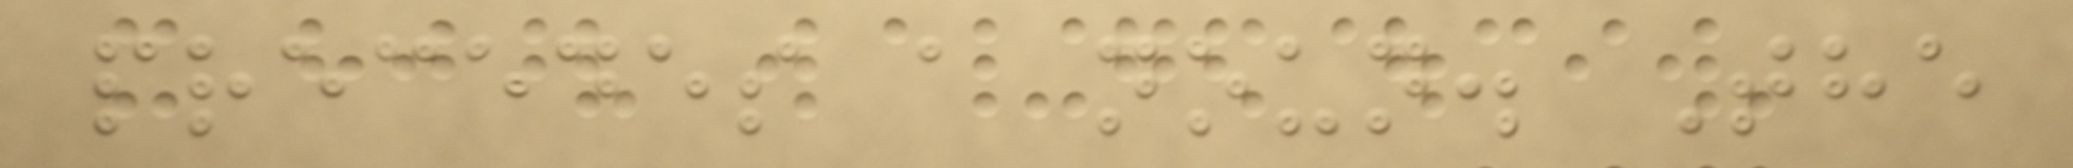precedes a noun. The
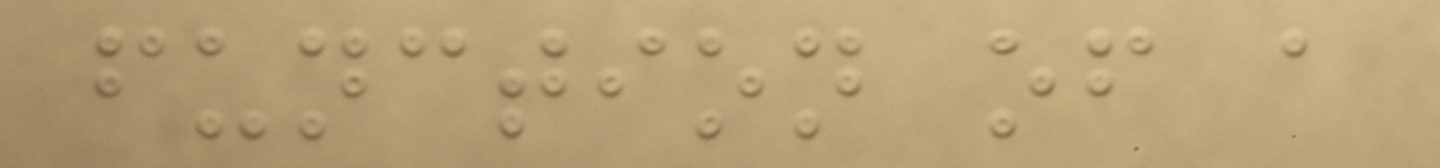function of a
